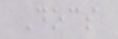Docs
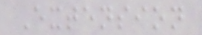Extension
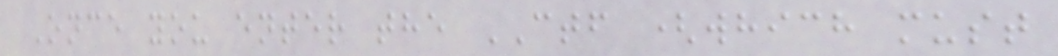Once you enter the CTF (which must
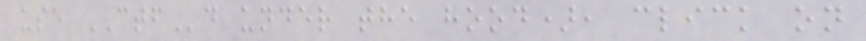use CTFd under the hood), click on
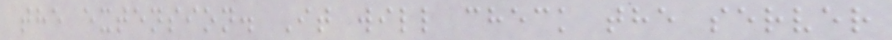the extension. It will check the server
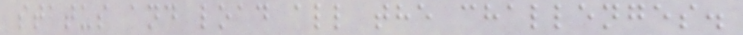status and load all the challenges.
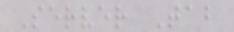Server Tab
